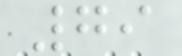79
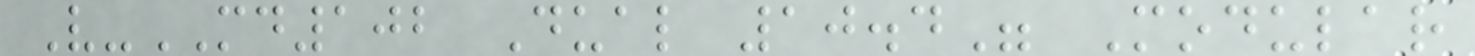V-MD102 Dual 10.4" Modular
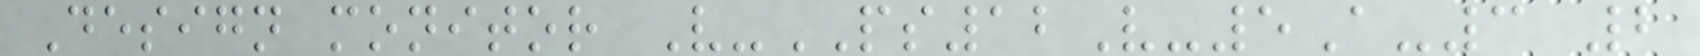Design monitor V-PS12V-5A-3 2
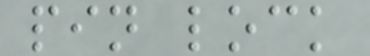pin lock
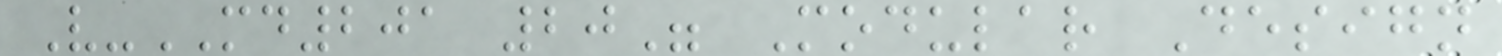V-MD201 20" Modular Design
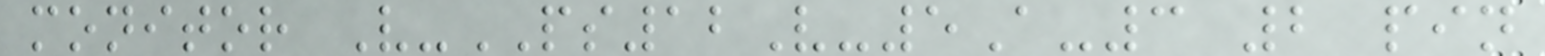monitor V-PS12V-5A-3 2 pin
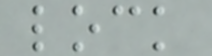lock
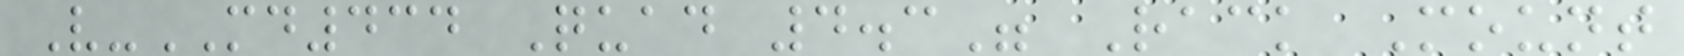V-MD434 Quad 4.3" Rack Mount
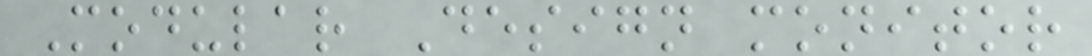Modular Design monitor
